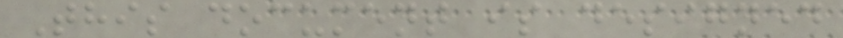This document is designed
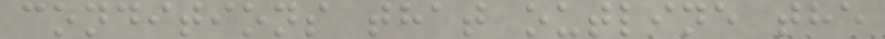conditions that outline the
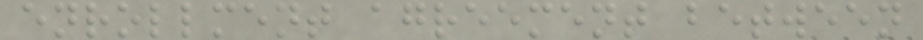enrollment agreement between
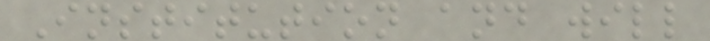Institution and will
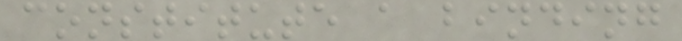constitute a binding
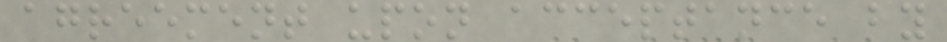agreement upon acceptance by
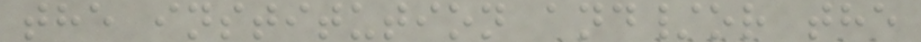the institution and/or the
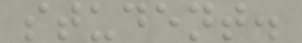student.
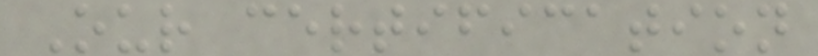Our certification
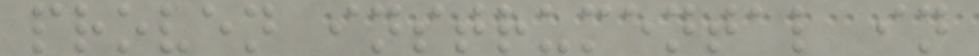proven instrumental in
